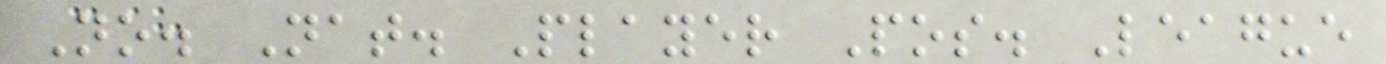No. Nat. Player Pos. League
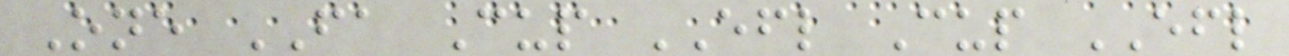One FA Cup EFL Cup EFL
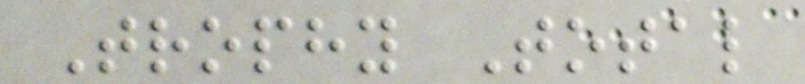Trophy Total
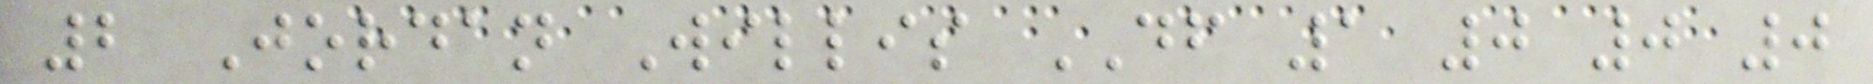2 Jordan Willis DF 1 0 0 0
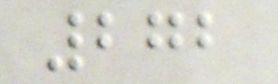272
